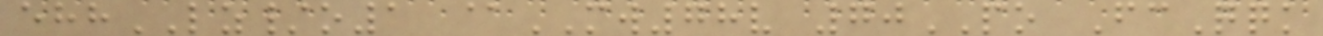ehhLZ/o1 @MW78v 70PO FcQqk
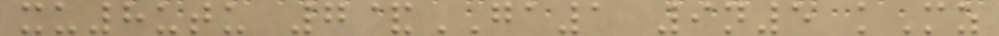xu8utu 7&GA1 9n5 kMz
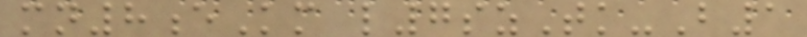mn8eKm l7szTk-B1
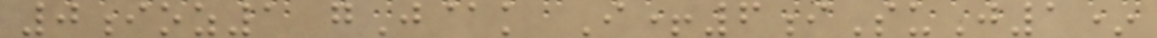0ioz1 gJ@k I+6iSuJ1*
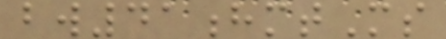bw41hmtMs
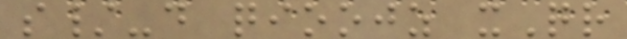s/-d qioojz xQr
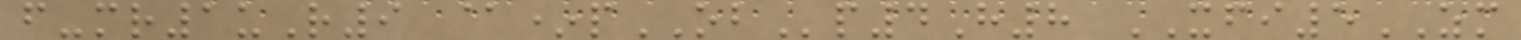f-mr1uR9 @*pOBp4H8 XFI5ZM
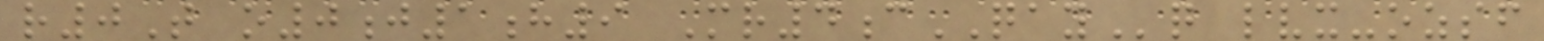r0T o0j1h9 Mr4cQAYq lvx-ozsf
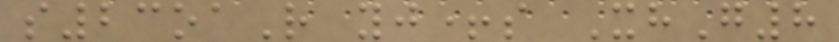s23oaR yj+s XhG8
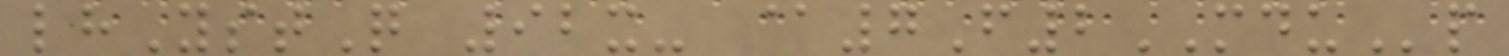lhYstQ 92x- @7F2MDUp
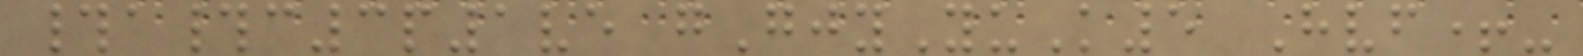#a#c3p1ve gGjyYuK5 Hvf+-
